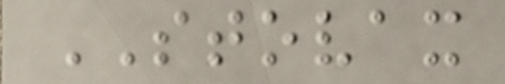STOVAX
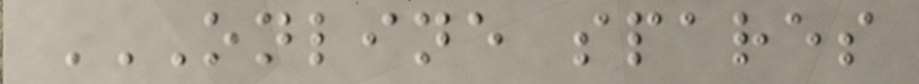ONLINE SPARES
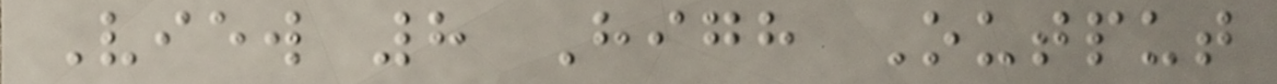View 8 High Output
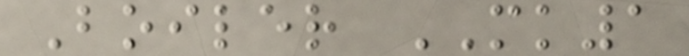Boiler MK1
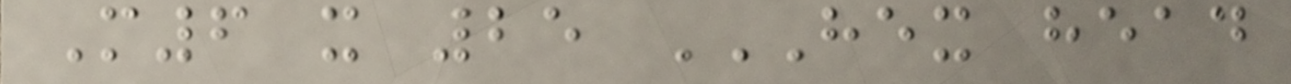M6 x 25 HEX HEAD
